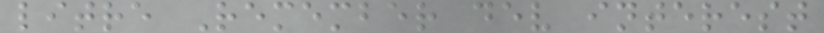litre Remember dev interest
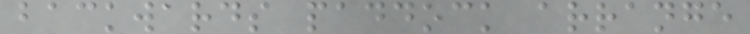backwards paddock arrange
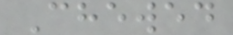Chewed
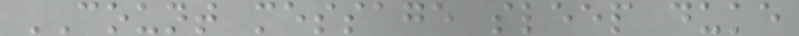COUNT message sleep duke
